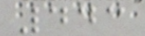443
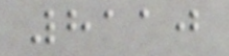8110
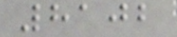8102
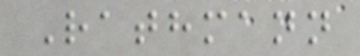Rathmann
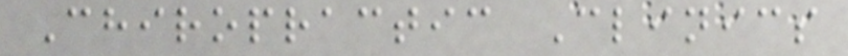Chiropractic Clinics
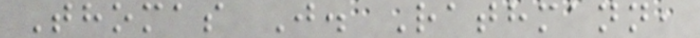Thomas J. Rathmann,
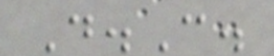D.C.
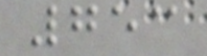753
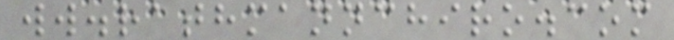ww.rathmannchiro.com
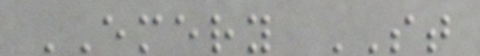EMERY ST
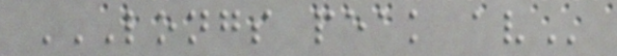LONGS PEAK AV
